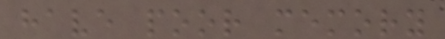have poor memory
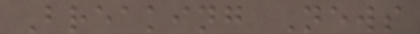Breaking News
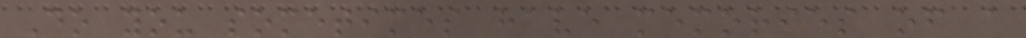Do you sometimes have memories of a
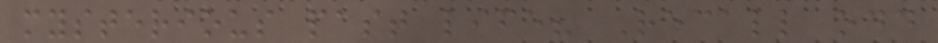mysterious past life? Recall odd
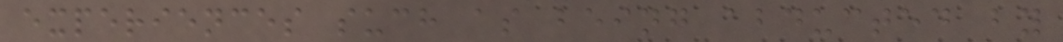experiences such as being abducted by
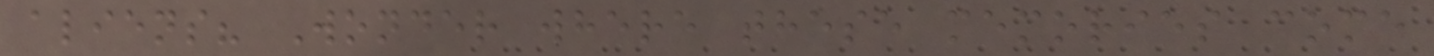aliens? Wonder where these memories come
